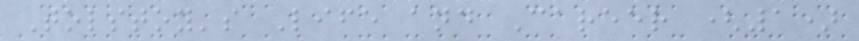Tolstoy's Life and Career (1)
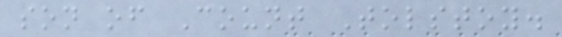son of Count Tolstoy.
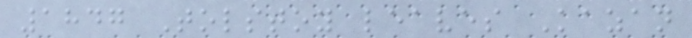1847 Tolstoy leaves Kazan
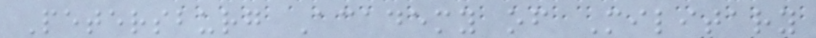Petersburg Academy of Military
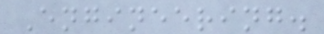Engineering.
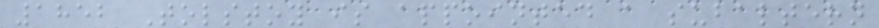1852 Tolstoy is appointed a subaltern
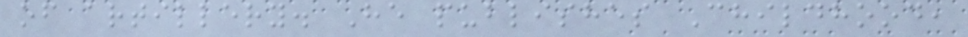of artillery. He publishes Childhood,
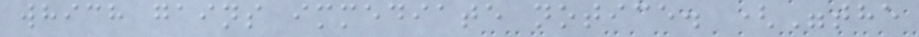which gains immediate notice. ("the
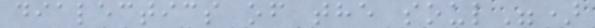dialectics of the soul")
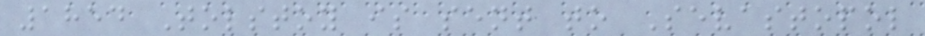1854 Tolstoy is sent to Sevastopol
